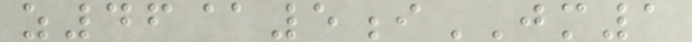z46@5iJM1
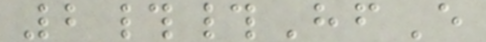2##HfE
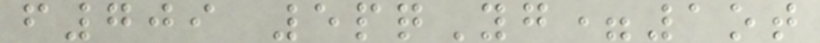f709 5pqYg=1ot
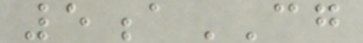5aCG
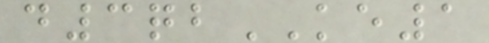d3qbKE1
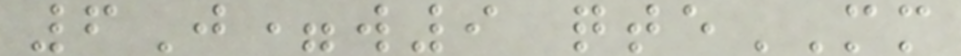6J=w9 qteMM
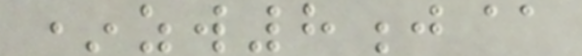*zw8j@
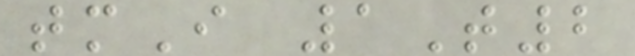tmI 1T2
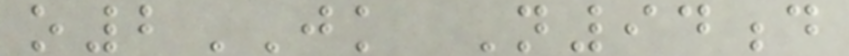o2JK N94d
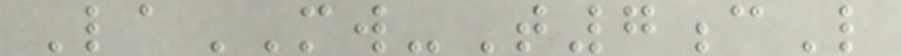LaMW-T7cL
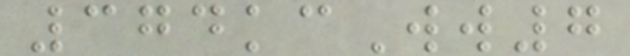374kcWw7
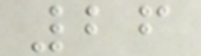26
